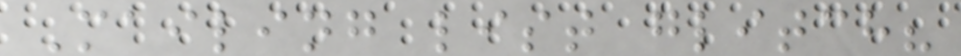Mailing list glitch?
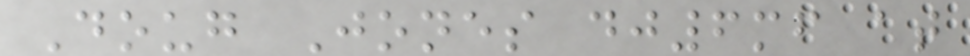Doug Jones dj6mf at
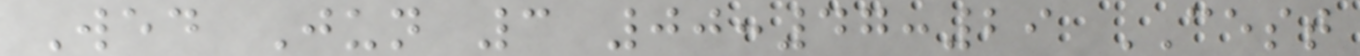Wed Jun 3 00:47:29 CEST
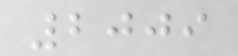2009
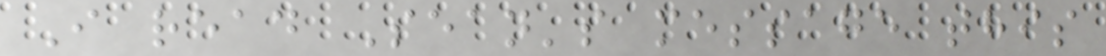I read Sean's message this
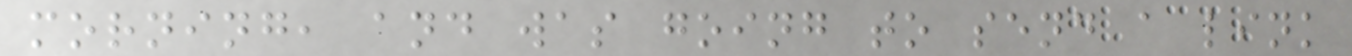morning, and was going to send a link
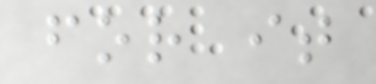for it
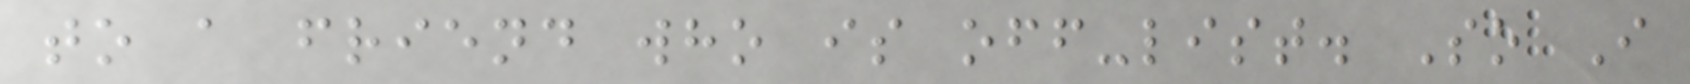to a friend who is off-list. So I
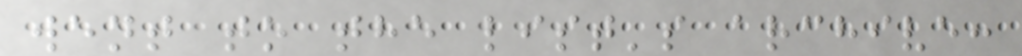went to the list's archive:
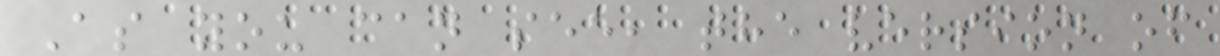As you can see, the version of
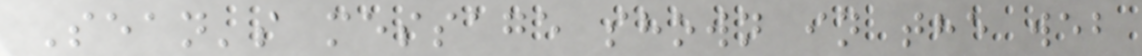Sean's message shown in the web
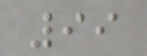99
